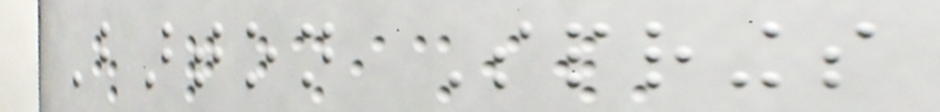Barton Springs
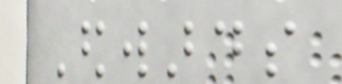Edwards
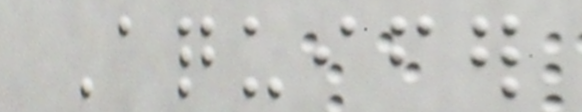Aquifer
